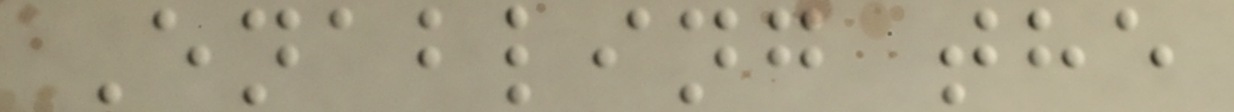Enabling the
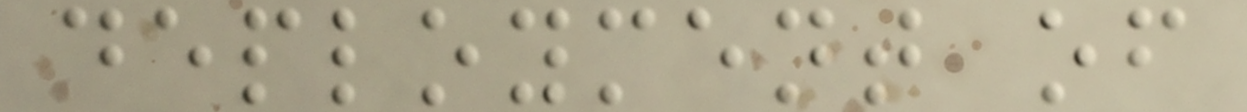deployment of
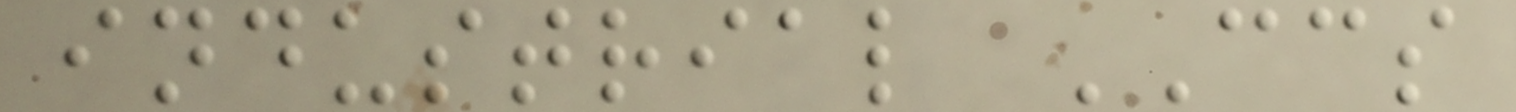industrial CCS
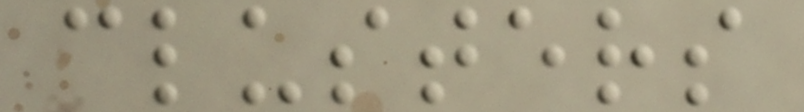clusters
